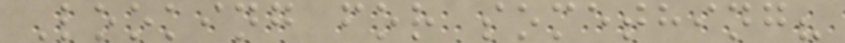Looking for something?
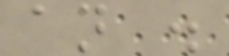an .
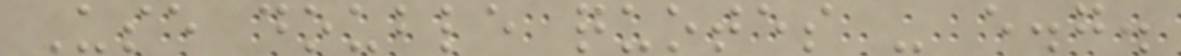Use double quotes - e.g.
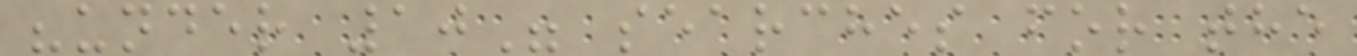"under 10" searches for the
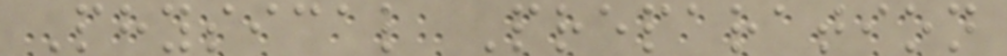Physical Preparation
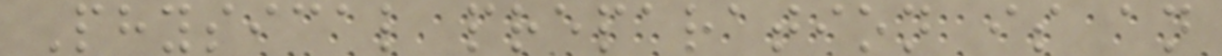Physical preparation is an
